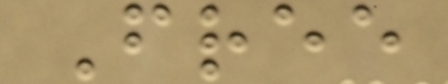Free
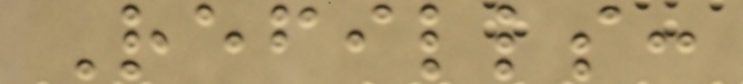Refills:
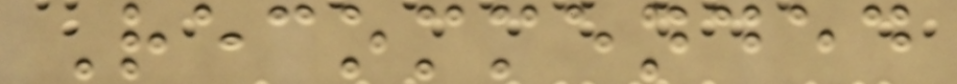Recommended
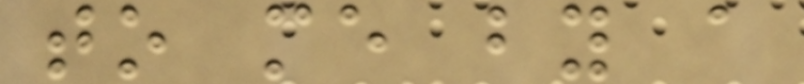to me by a
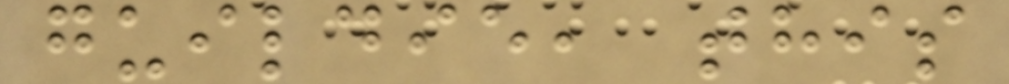guildie, this
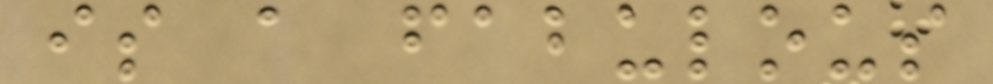is a fabulous
